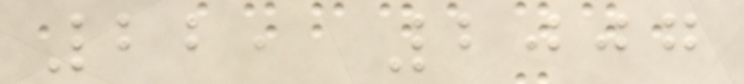22, 2007
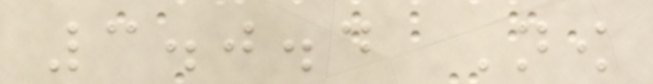3.0.4 Now
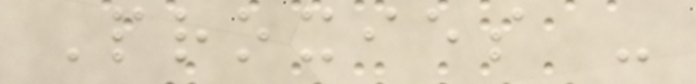Proxies -
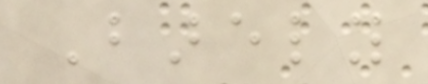Barely
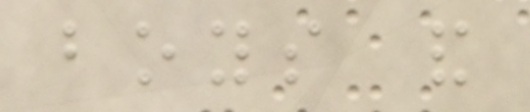boys and
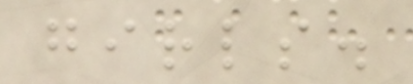girls.
